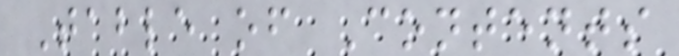Table of Contents
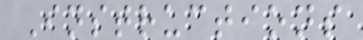Instructions
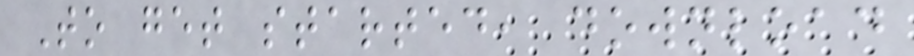To get started, download
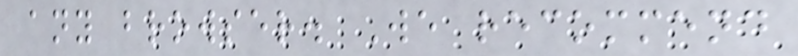any browser. We recommend
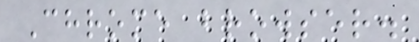Chrome browser.
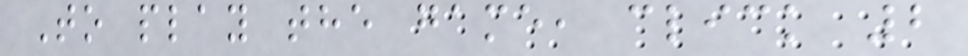To play the game, click 2
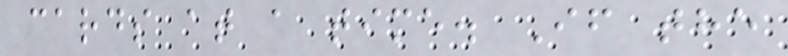cards at a time. If the
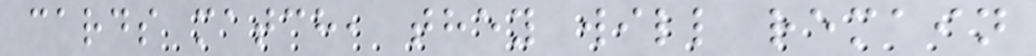cards match, they will remain
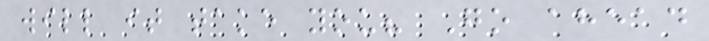will it take you? Go ahead
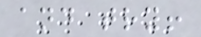and try!
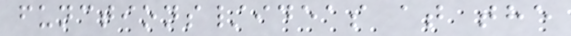functions/ideas at the
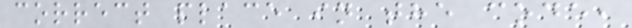correct place in the code,
